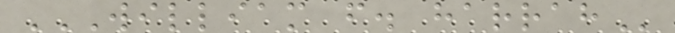WILLIAM F. HARRAH
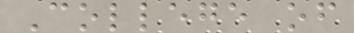College of
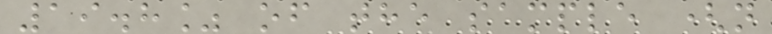19.8% of the sample (n
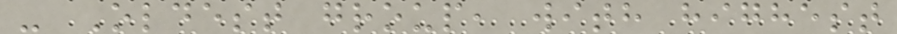- Oldest group, with highest
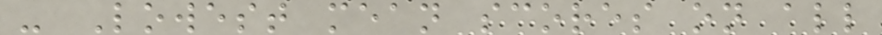- Lowest mean scores on all
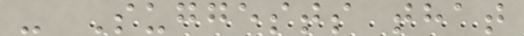- Suggests that
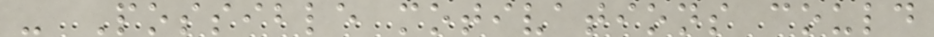- Possible motivations could
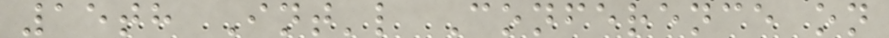15th Int'l Conference on
